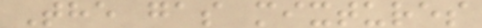The gas mixtures
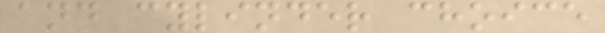and cylinder choice
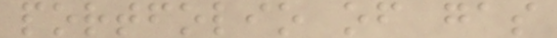portfolio of gas
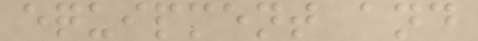equipment and
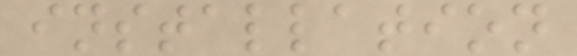installation
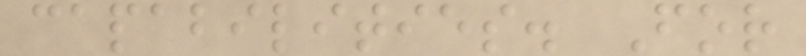capabilities. For
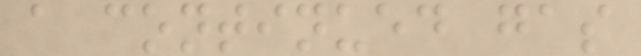a continued gas
